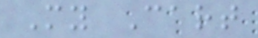My Cart
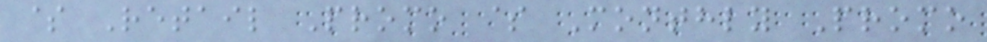$ Retail Promo $ Monthly Promo
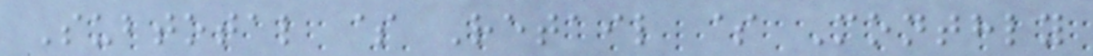Subtotal $ Retail $ Monthly
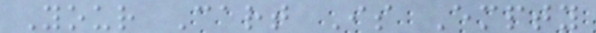Your Cart Is Empty
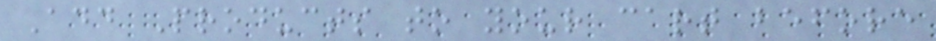Add Products to your cart before
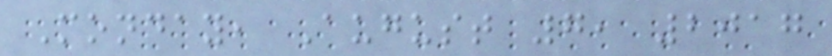Monday, August 7, 2017
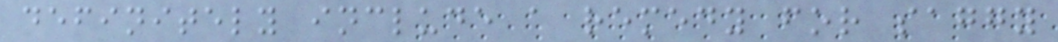definitely include a remedy for saggy
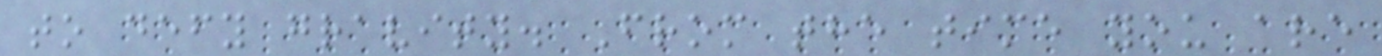to defy gravity. From the time you are
